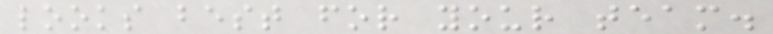looks best for your team.
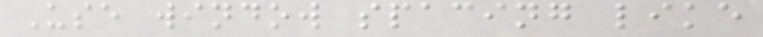Use window spacing like
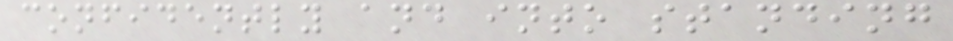confidently and into standing
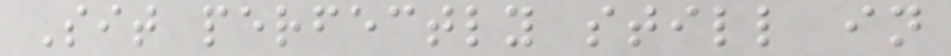Sit perfectly still in
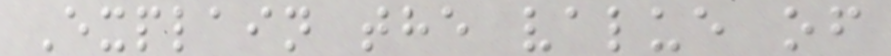Explain the value of
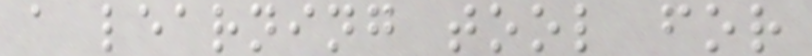a learning tool for
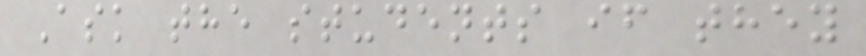Ask the students if they
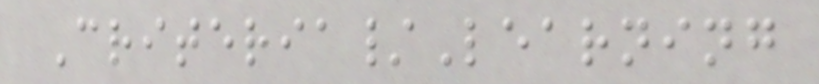Criteria/Learning
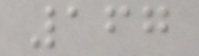167
